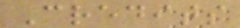Credits
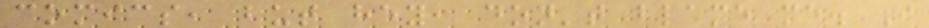comics, but hey, don't blame me. I
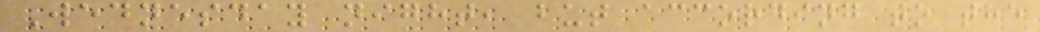Wednesday night, but according to the
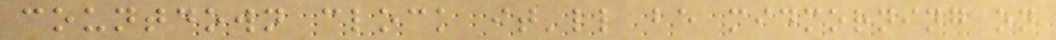countdown clock it'll be midmorning on
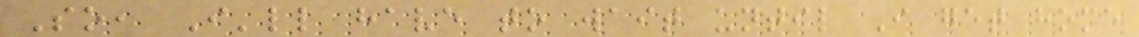So, I'll have to wait until I get home
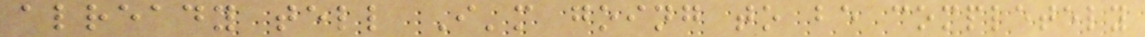already tell I'm going to be completely
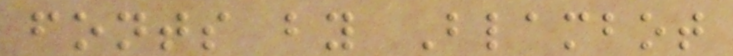fonts by Blambot
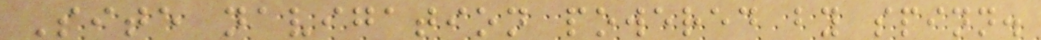Site navigation powered by spinn.
